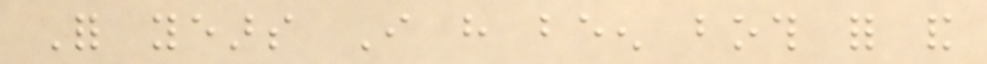For years I have been both for and
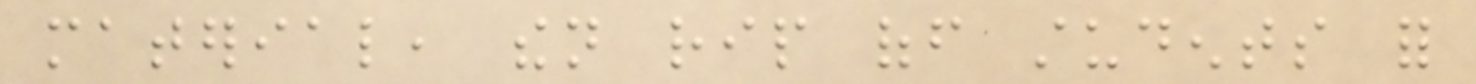material, then rip off students for
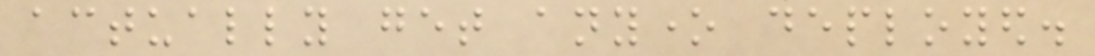actually get anyone deployed.
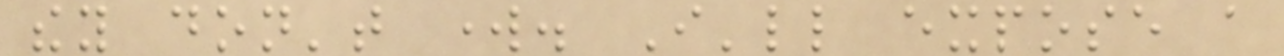they don't work. I'll expose a
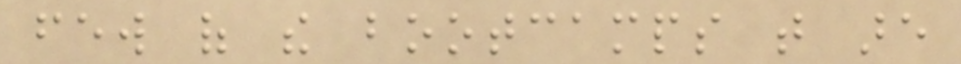few of the bootcamps that are
